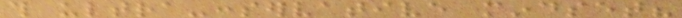this ultra-conservative mindset?
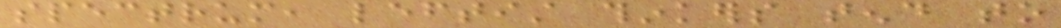spectrum, leftist thinkers tend to
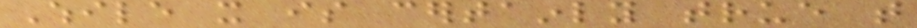While it is certainly true that
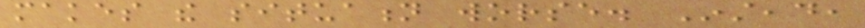makes the situation worse. Instead,
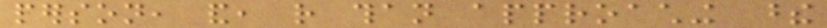person, and, rather than approaching these
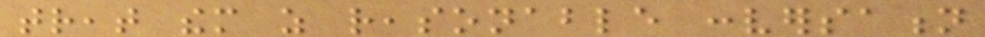treat them as reasonable conversation
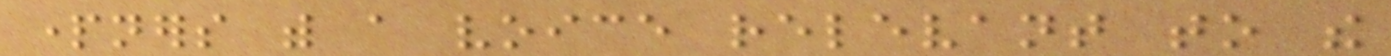partners with a voice relevant to the
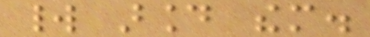world around them.
